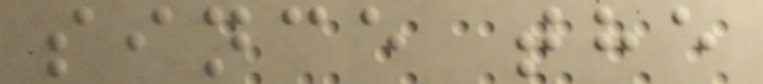since the
